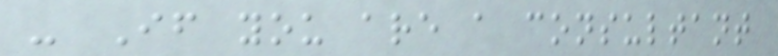- If you are a consultant
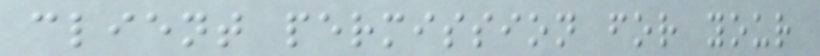client permission for your
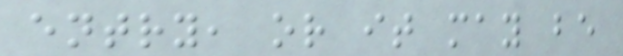entry, or it may be
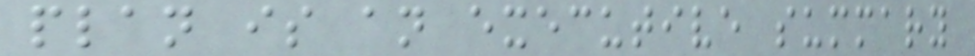plan is an executive summary
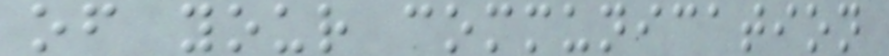of your communication
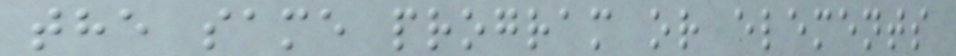the same program or elements
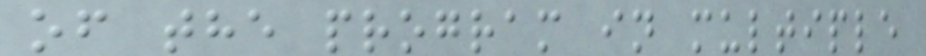of the program in multiple
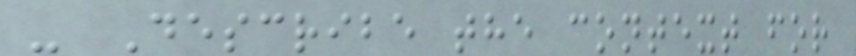- Describe the context for
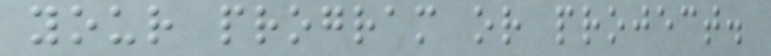your program or project.
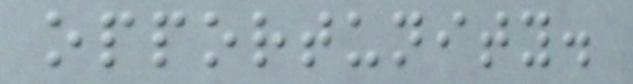opportunity.
